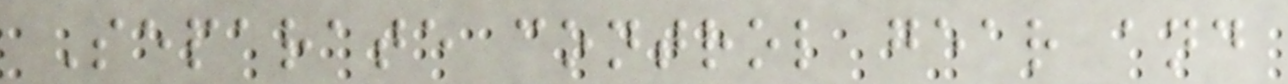Separate control gear and
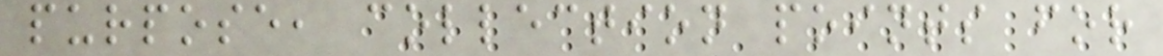purpose, collection points for
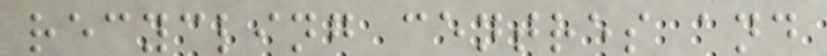recycling centres and
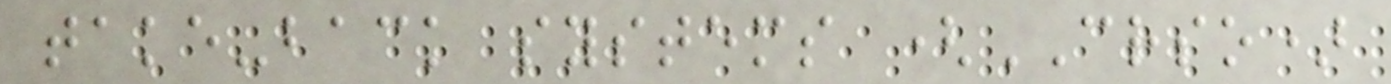take-back systems (CRSO)
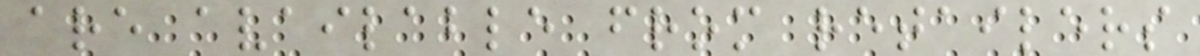are available from retailers
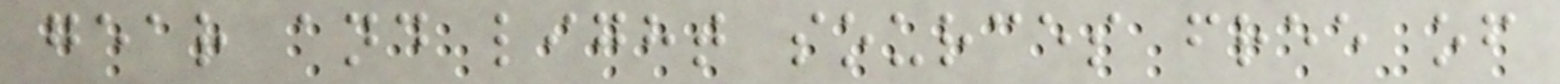gear and light sources free of
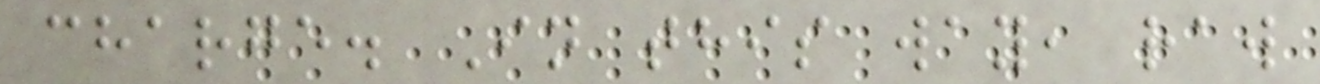charge. In this way, raw
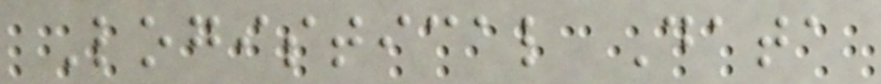Logistical Data
